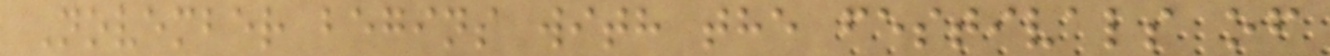November begins with the festivals of
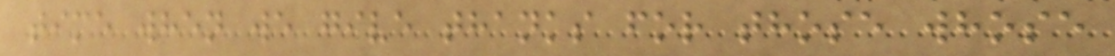time when we give thanks for those whose
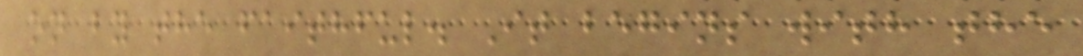on by the faithful. It begins with the
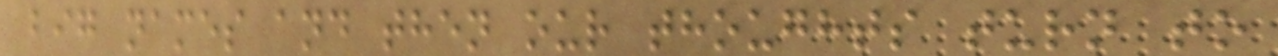big names and then our thoughts turn to
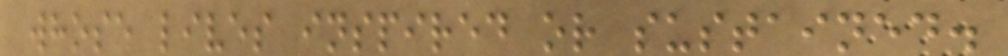whose lives inspired or sustained.
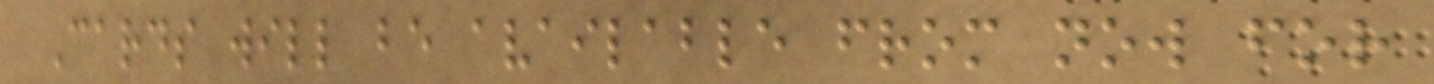Cards will be available from now for
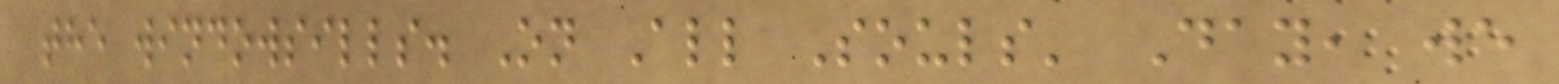the windowsills. On All Souls' Day, we
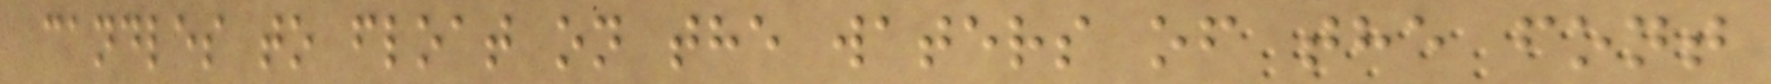candles to float on the waters of the font
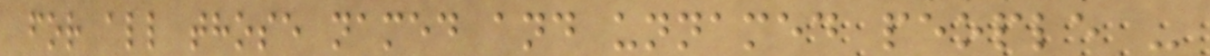for all those named and unnamed people -
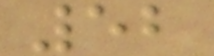52
